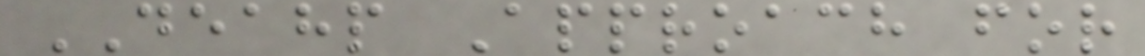DEAHP Approach for
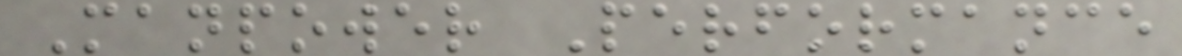Manpower Performance
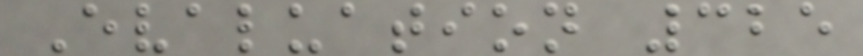Evaluation 325
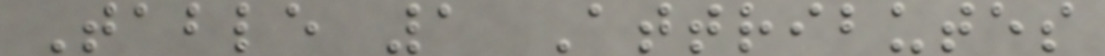Table 1 Attributes
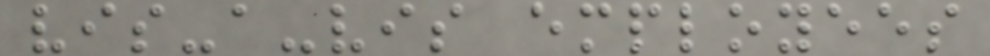vis-a-vis employees
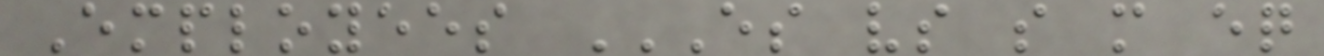Employees ES VS S M EQ
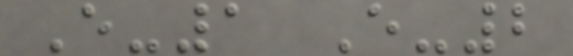E-1 E-2
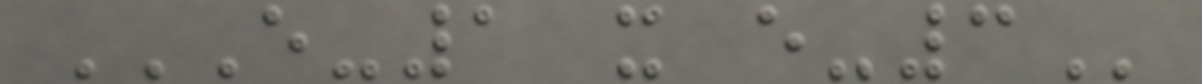E-1 X E-3
